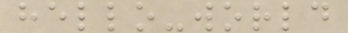hello-world
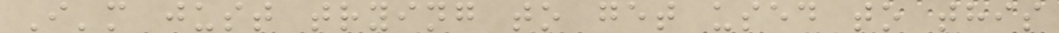I'm just trying to get used to this
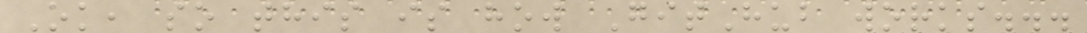Ok, so this is how GitHub works...
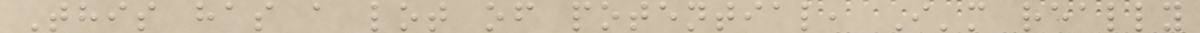This has a lot of potential, I'm really
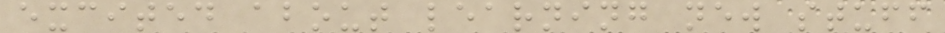excited about learning new stuff
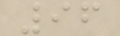96
